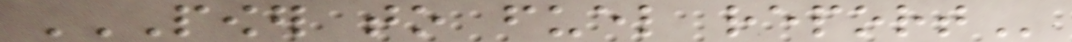POWER TO FUEL REPORT
